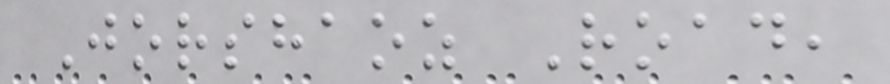Jorshaoz Road,
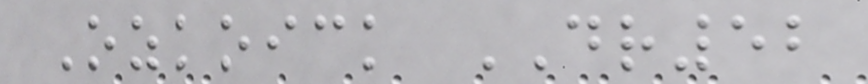Ozkoick DR52
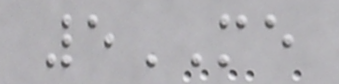5ME
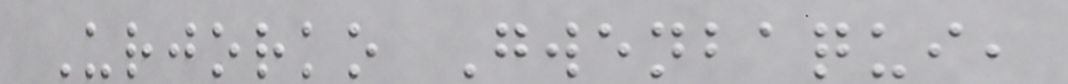Urjorko Gwenbaqui,
